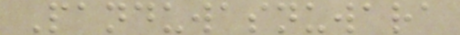Panduwasnuwara
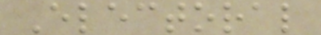Electoral
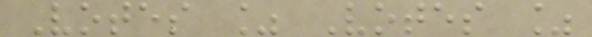Votes % Votes %
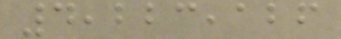4,223,126
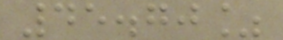45.70%
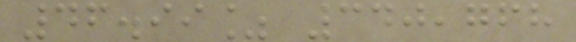46.99% 340,768
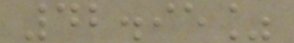42.95%
